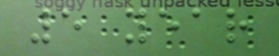5 year
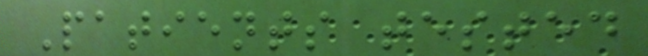Patients tested
